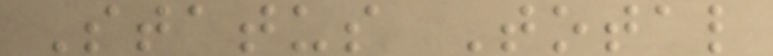Status Total
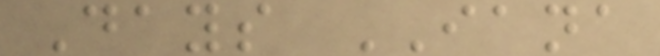Days IANA
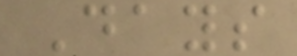Days
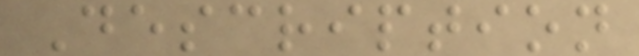Description
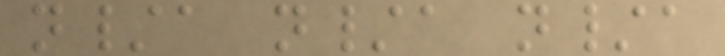n/a n/a n/a
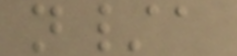n/a
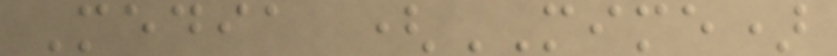Media (MIME)
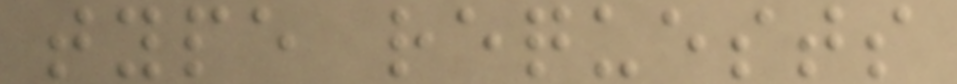type requests
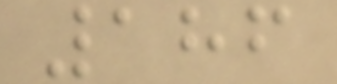186
